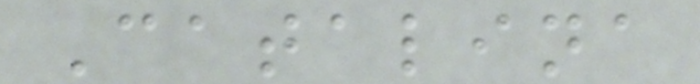Catalina
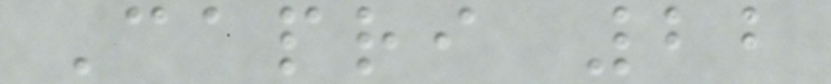Capri 22
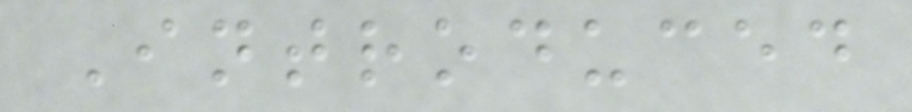Introduced
